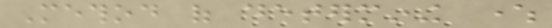Method of determining where
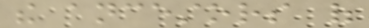the ancestors of
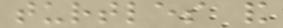turtles and
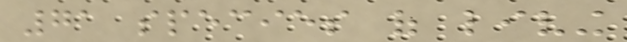71 species of living
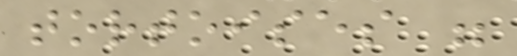tortoises were
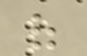of
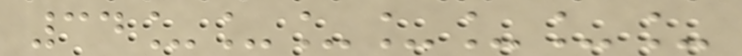34_______
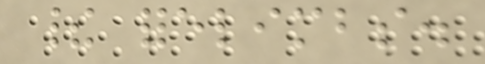their forelimbs.
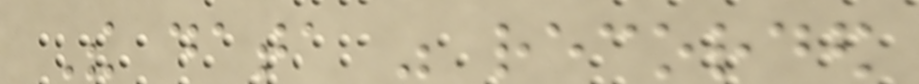The data was recorded
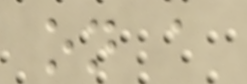on a
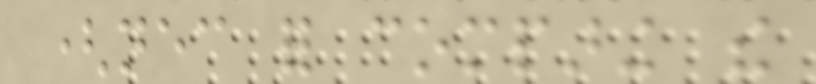(necessary for comparing the
